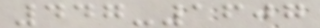447-1607
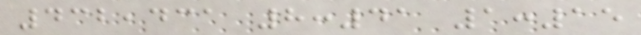432,431 8:41 1:15
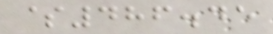$486.45
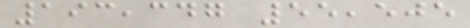193,347 55,505
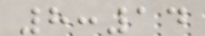8:14
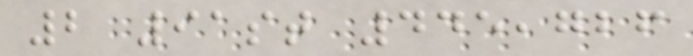2 91st 445,726
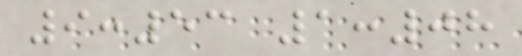9:53 1:08
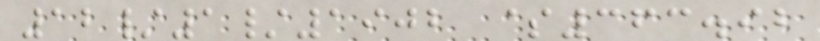12/1/1902 $363.92
